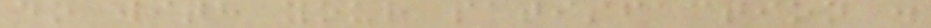do with your satisfaction .
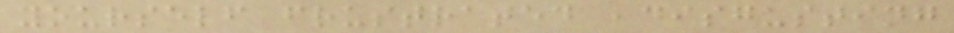yourself frustrated ,disgusting
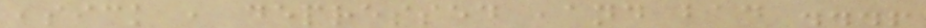,sick , depressed ,and bad ...!
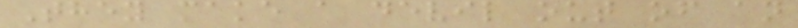They make a devil out of an
